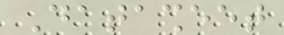Datasheet
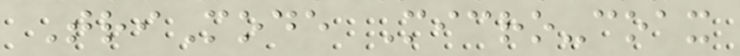TriMode Micro-coax
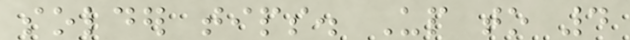solder tips. Up to 4
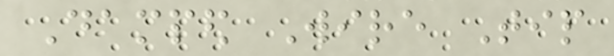Damped Wire Tip
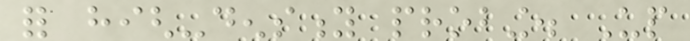for high-density probing. Up
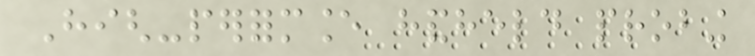High-performance handheld probing
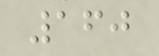160
